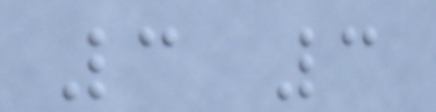3 3
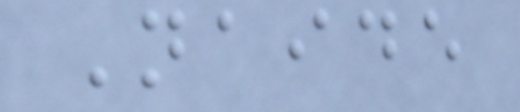Naide
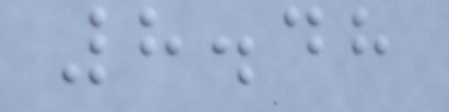8.48
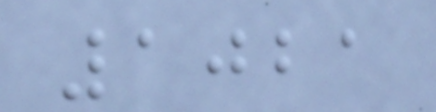1021
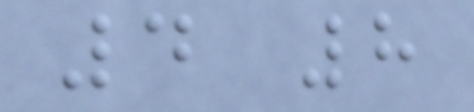4 8
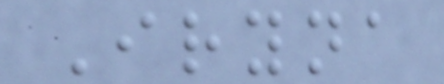Iryna
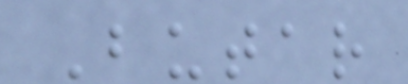Butar
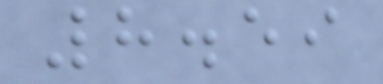8.59
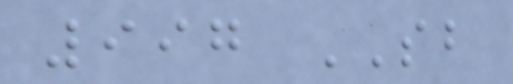997 SB
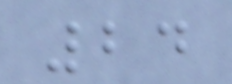24
